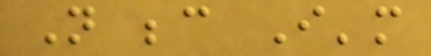Not because I'm
